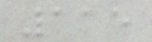115
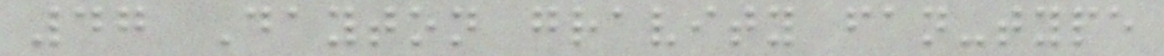47 Dayton gravity fan-type
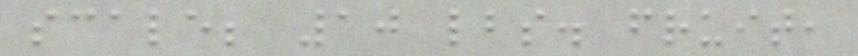scale; 10 lbs. fruit,
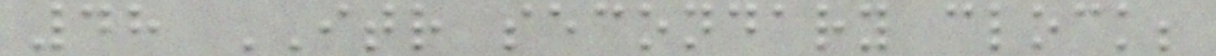48 ITR secondary clock;
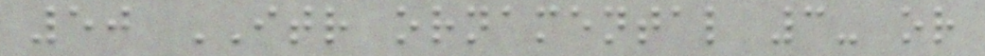50 ITR ornamental 3- or
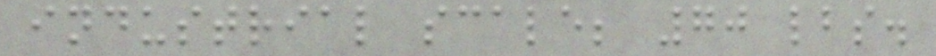industrial scale; 70 lbs.
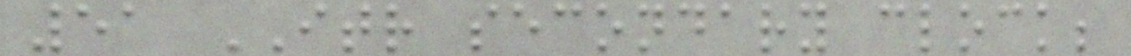51 ITR secondary clock;
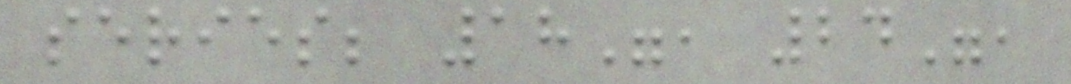series; 18", 24",
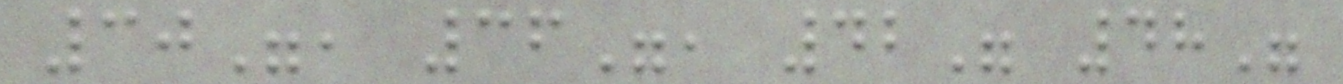30", 36", 42" 48"
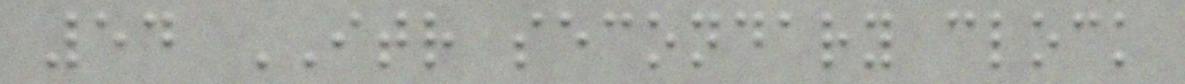54 ITR secondary clock
